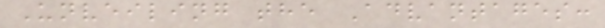Unveiling the Advantages:
